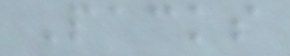Packs
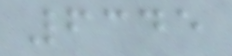6345
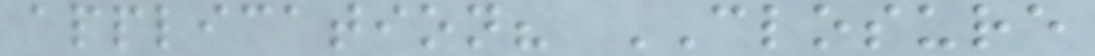application? CLOSURE
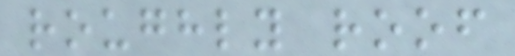roughly roof
